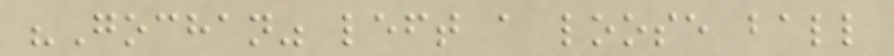"Gochan" left a loose ball
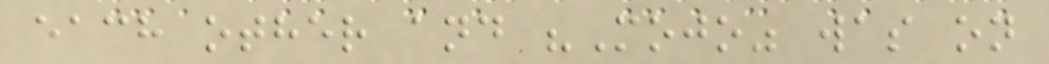each other and "Mojo" was on
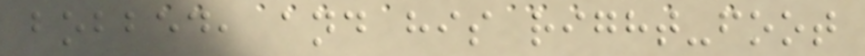bobbed, and his right-foot
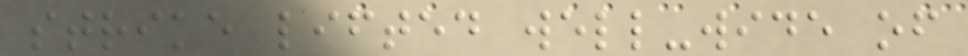strike lifted well-wide of
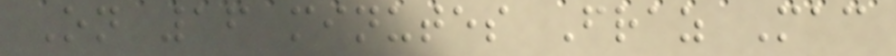On 16 minutes Fraz Mac
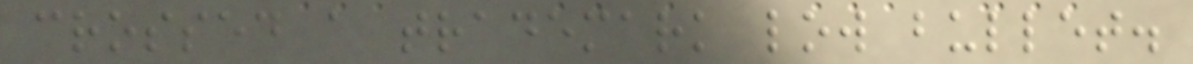crossed a trademark low bullet.
